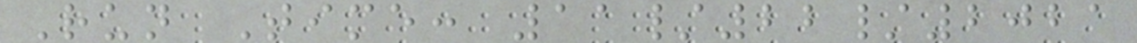Run Time: 11/22/2021
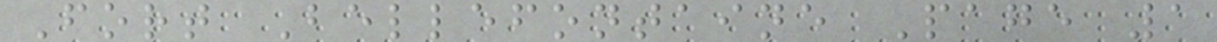Fort Bellefontaine Page 1
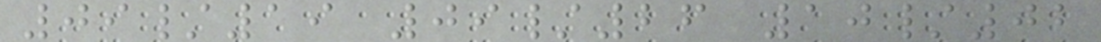09/19 09/26 10/02
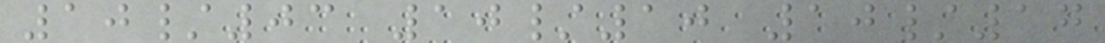10/03 10/10 10/17
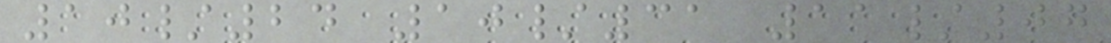10/24 10/31 11/07
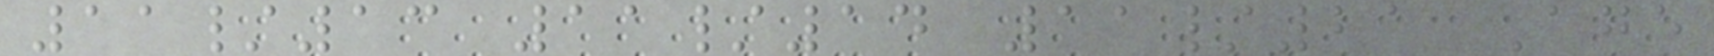11/13 11/14 11/21 Age
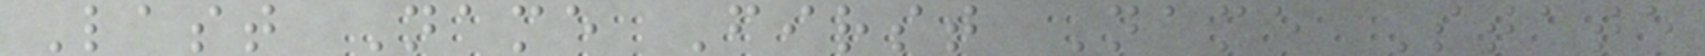Last Name First Name State
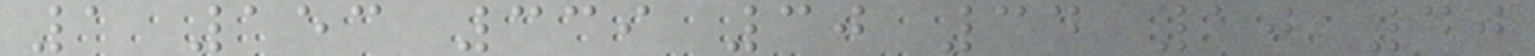1 153 339 30 34 10 40
